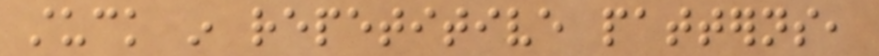stuck in repetitive patterns,
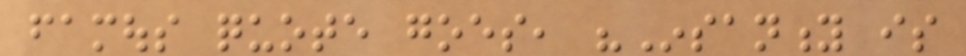famous quote goes, "Insanity is
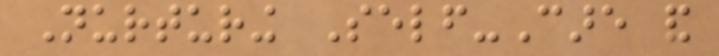Nurturing Self-Care and
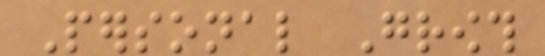Personal Growth
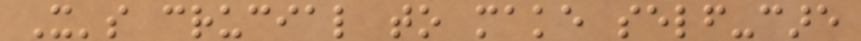It's crucial to make self-care
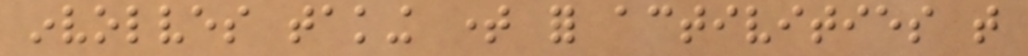involves taking time for activities that
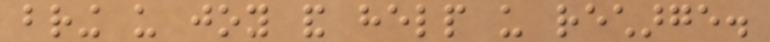bring us joy and help us recharge.
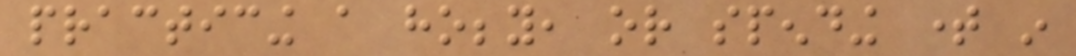practicing a hobby, or spending time in
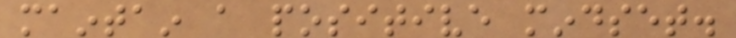maintain a positive mindset.
